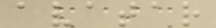avatar
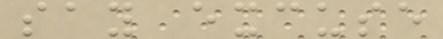say excuse
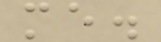me.
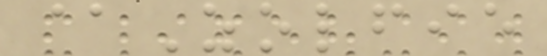@Zolfie
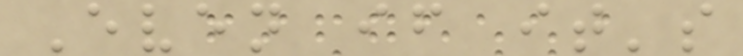Even if it's
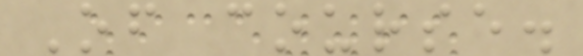Of course.
